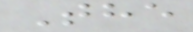The
